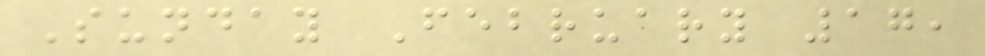Sunday February 17,
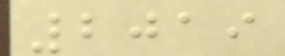2019
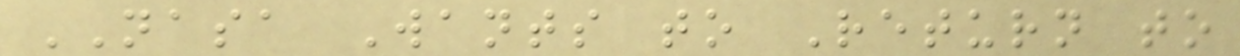NASA Wants to Return to
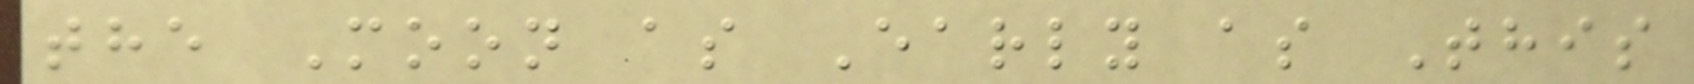the Moon as Early as This
